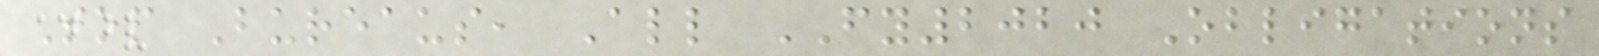Top Bureaus, All FY2020 Obligations
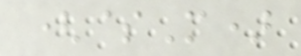($M)
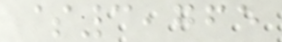$3,765
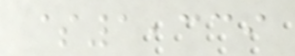$1,339
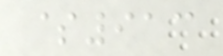$913
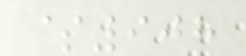$908
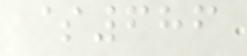$686
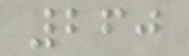260
